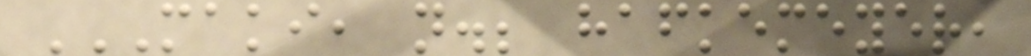MAKI, N.; HAFKEMEYER,
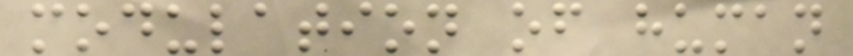modulation of human
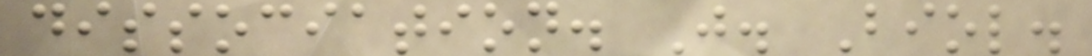dissociation. J. Biol.
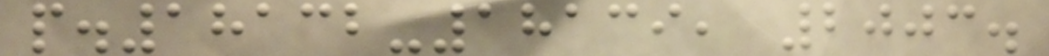p.18132-18139, 2003.
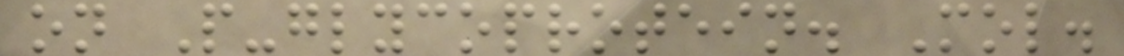on P-glycoprotein. Mol.
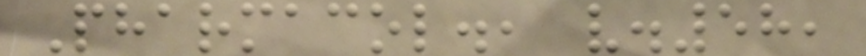Pharmacol., v.58,
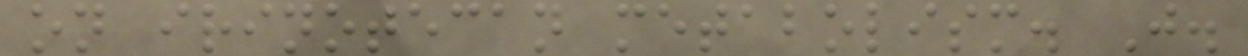on irinotecan metabolism. J.
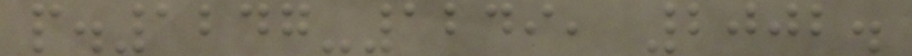p.1247-1249, 2002.
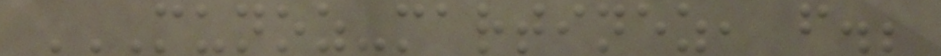MUNOZ-MARTINEZ, F.;
